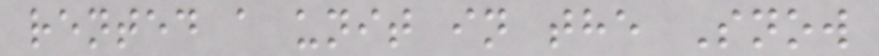rented a unit in the Snow
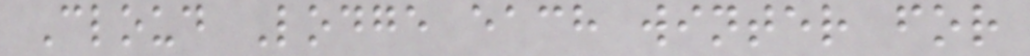Cloud Lodge each winter for
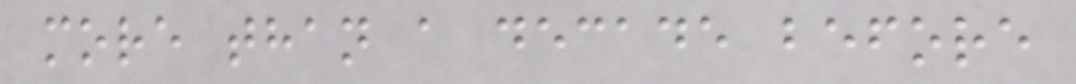more than a decade before
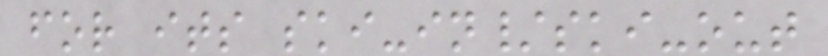for its ski-in/ski-out
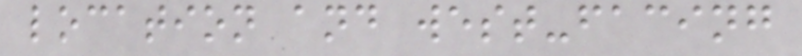location and west-facing
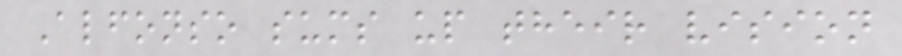Alfonso sums up their vision
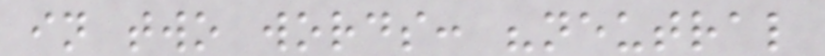in two words: "neutral
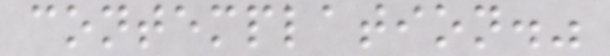contemplation."
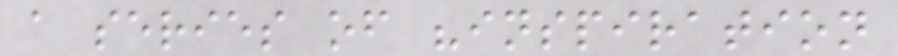a series of "inspiration
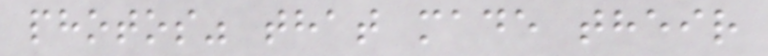photos" that made their
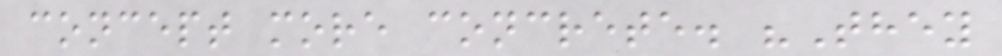concept more concrete. "They
